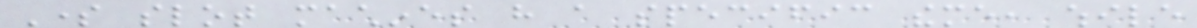Some slot machines have a specific theme, while
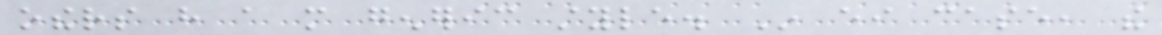others have a more generic style. In either case, the
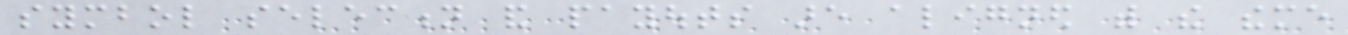symbol selection and payouts are aligned with the theme
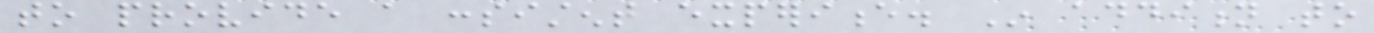to provide a consistent experience. In addition to
